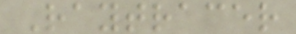Raytracer
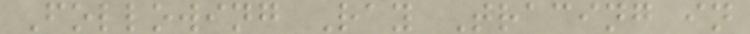Following Ray Tracing in
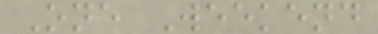One Weekend
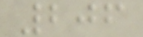206
